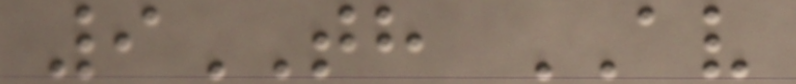9TH AV
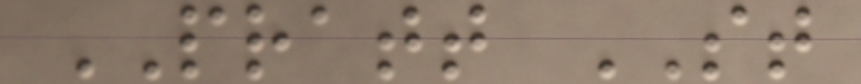PRATT ST
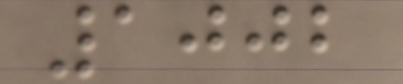1002
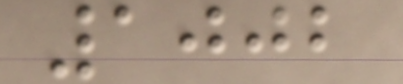1002
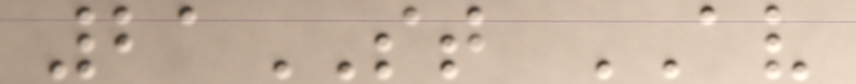21ST AV
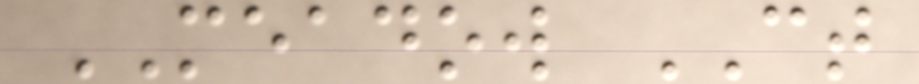MEADOW CT
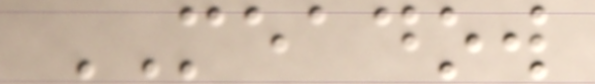MEADOW
